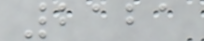2121
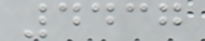4437
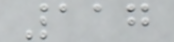117
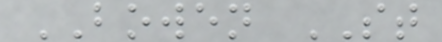BOWEN ST
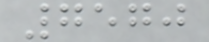7570
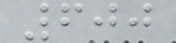600
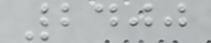2400
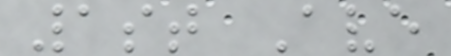1st Ave
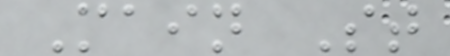Main St
